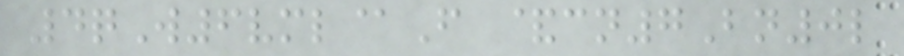4qW6vml@F &cn7Bn0l
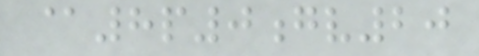@8p0gv20
